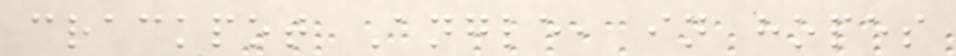crackpot Angle, in hopes
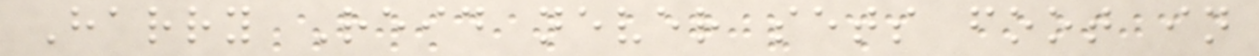Harry Reid never sets foot in
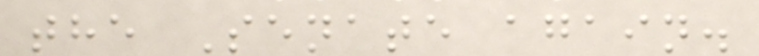the Senate again.
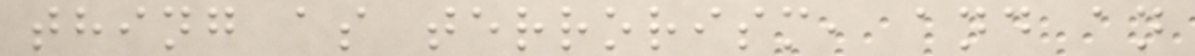thing as terrorism, and an
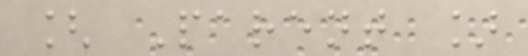[ Parent ]
